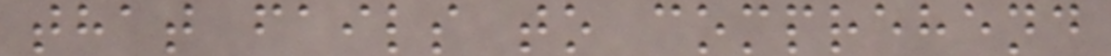that fails to comprehend
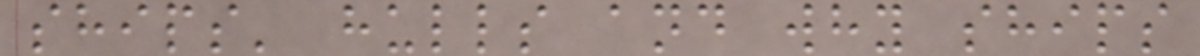ships' hulls and why ships
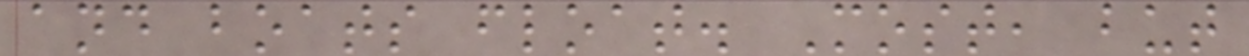and boats float. Most, but
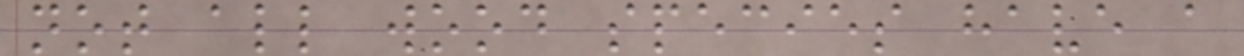not all wood species have a
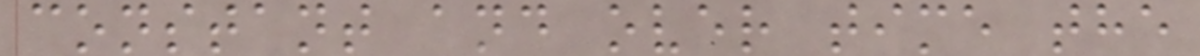constant and over time the
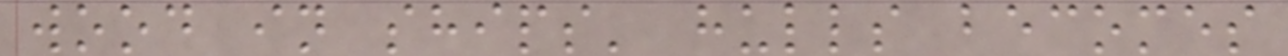wood in ships' hulls becomes
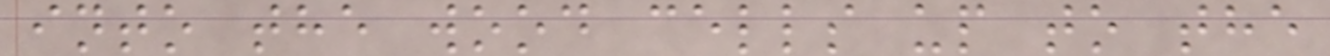into the wood cells up to the
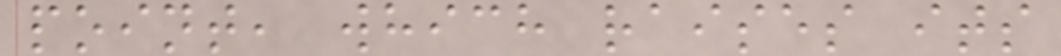point, which raises its
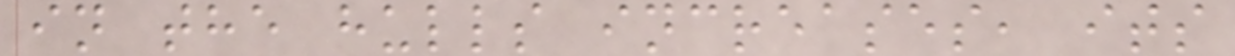in the hulls increases, its
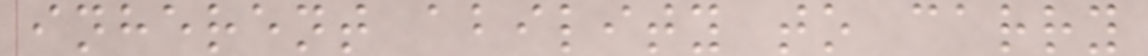inherent ability to carry
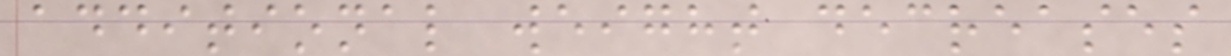additional weight decreases
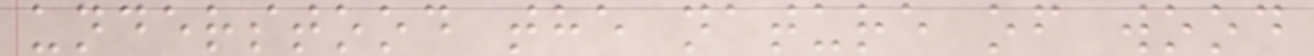understood the nature of wood
